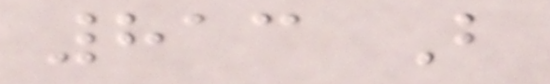813 B
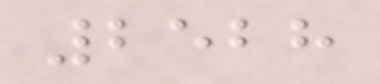2528
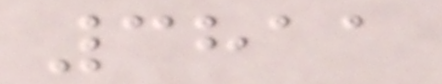3811
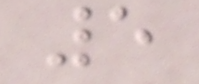5
